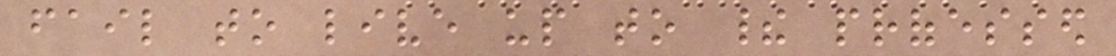fail to live up to their professed
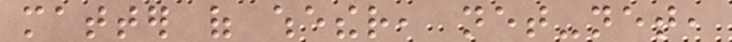matter of whether, net-net,
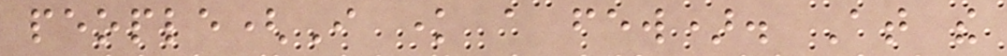people(I know a few). At the
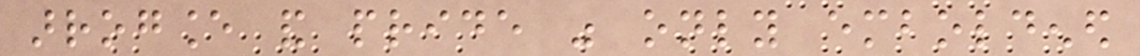arrogance and pride was only emboldened
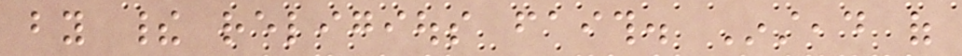by their religious faith. Instead of
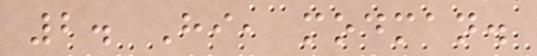2. Hi, modman.
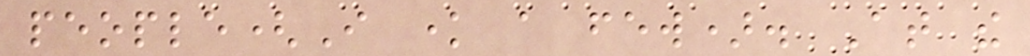people(I know a few). At the
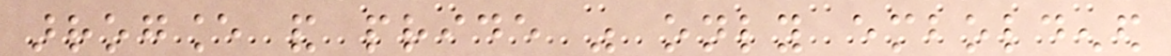arrogance and pride was only emboldened
